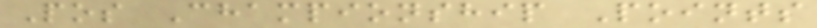Pos Championship Points
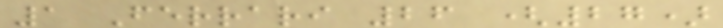1 Ferrari 26 (27)
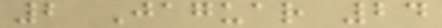2 Jaguar 24
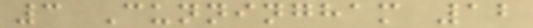3 Cunningham 12
